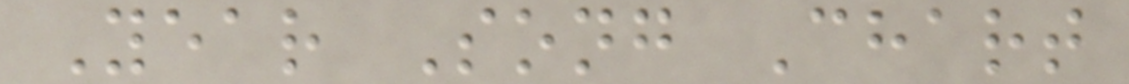Year Song Chart
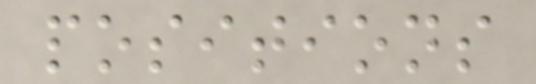positions
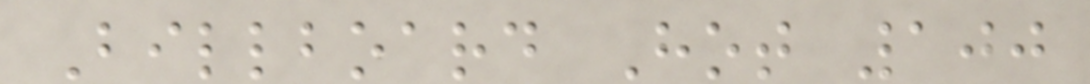Billboard Hot 100
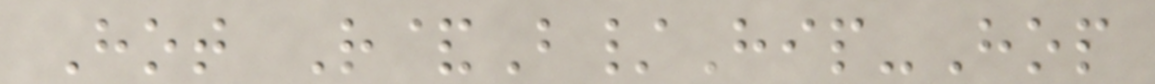Hot R&B/Hip-Hop
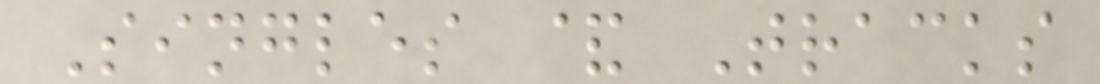Singles & Tracks
